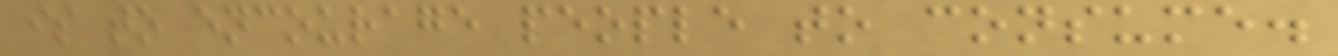is to encourage people to consume.
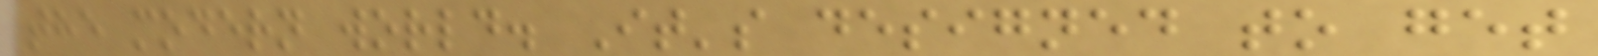the modern world. It's designed to get
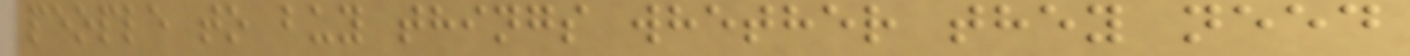people to buy things whether they need
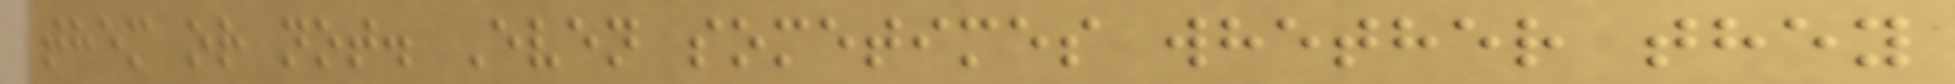them or not. Even sometimes whether they
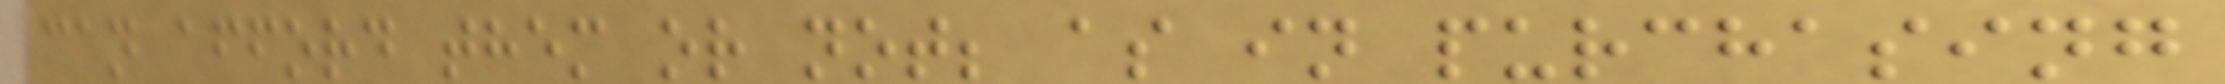can afford them or not; as in purchasing
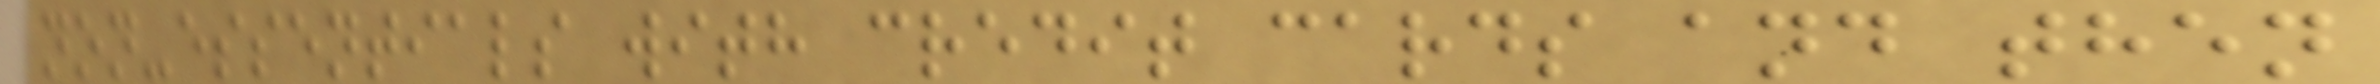non-essentials with credit cards and then
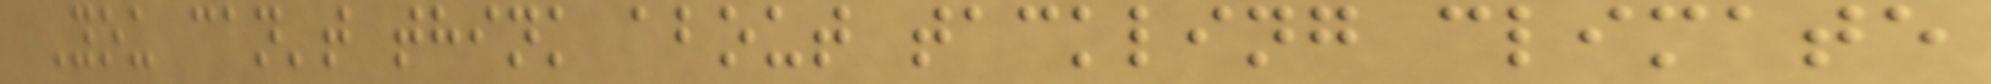You can't think about tackling climate
